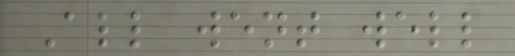All went well
